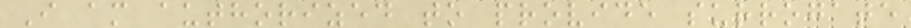I am authorized to provide surrogate
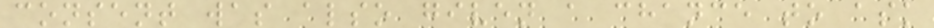consent was also given a chance to ask
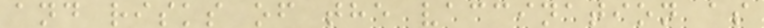and risks of the vaccination as
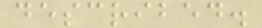described.
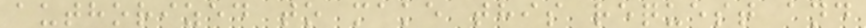authorized to make this request and
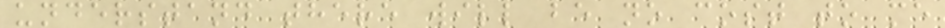understand there will be no cost to me
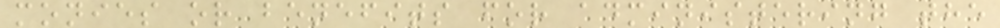monies or benefits for administering the
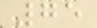75
